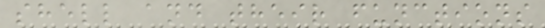shell and their functions
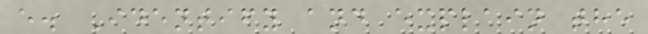e. Identify and explain the
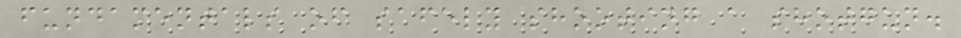fundamentals of safely shooting a shotgun.
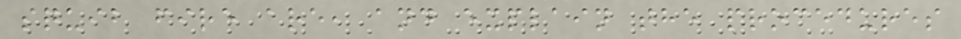squib fire are, and explain the procedures
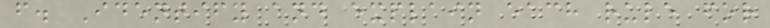f. Identify and explain each rule for
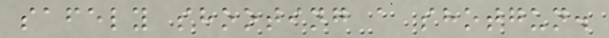safely shooting a shotgun.
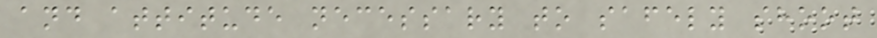and attitude necessary to safely shoot
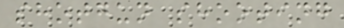shotgun shooting
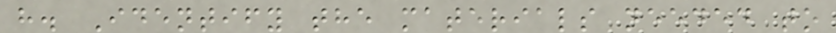h. Identify the materials needed to
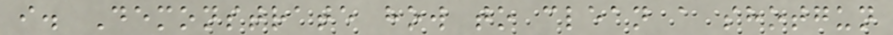i. Demonstrate how to clean a shotgun
